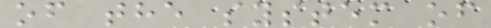of the system of
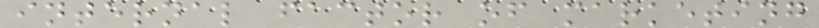internal factor of marketing
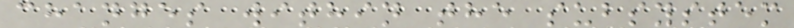changes within the subsystem
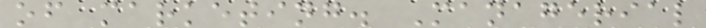of marketing. Managerial
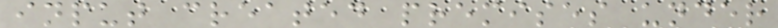input created premises under
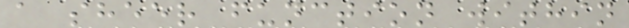a sheer function within
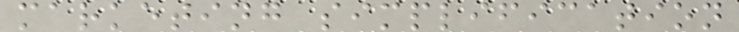marketing simplification
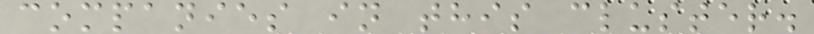companies in this cluster.
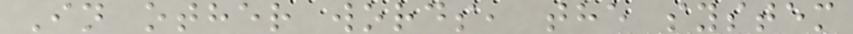In other words, the system
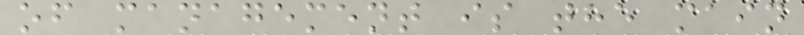of management is the main
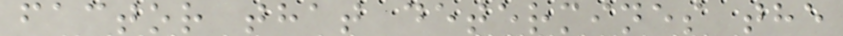factor that determines the
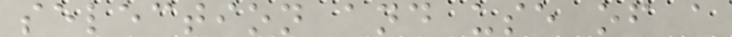selection and use of a
